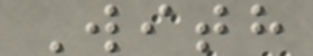With
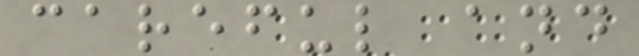careful and
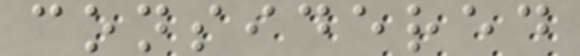considered
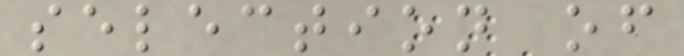selection of
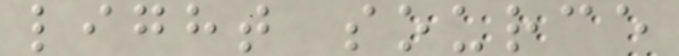light source
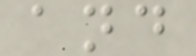and
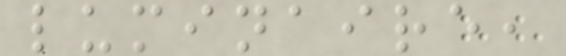luminaire,
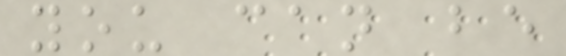you can be
